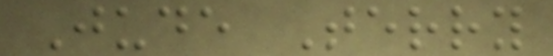Jude Terry
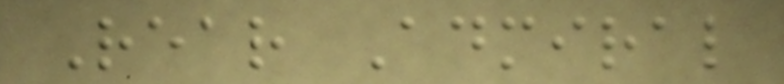Rear Admiral
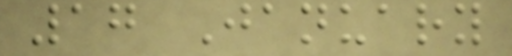17 January
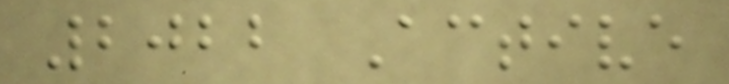2022 Active
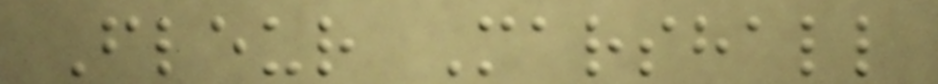Fleur Marshall
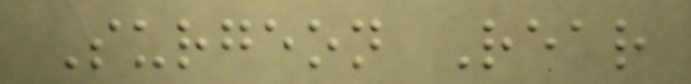Surgeon Rear
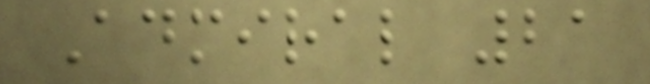Admiral 21
